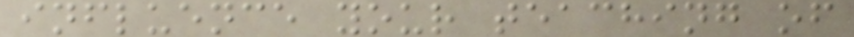influence your teaching of
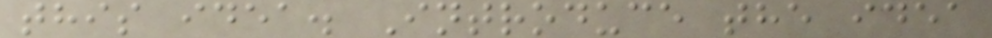this idea. Introduce the idea
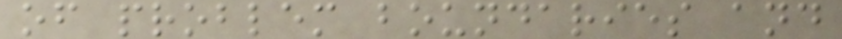of problem boundaries and
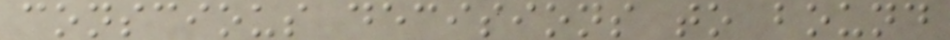conscious decisions to bound
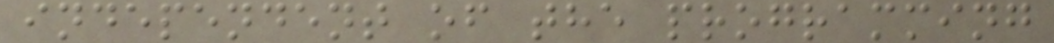independent of the programming
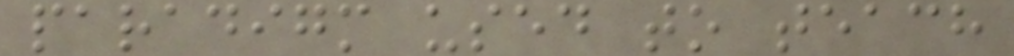paradigm used to teach
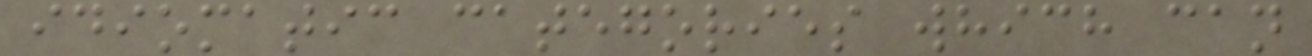idiomatic categories which can
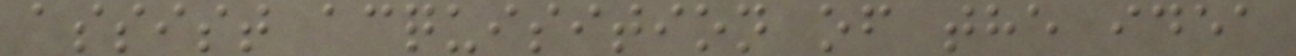assist acquisition of the idea
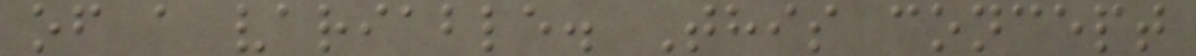of a variable. This concept
